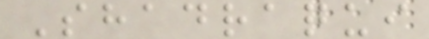Shadraqui
